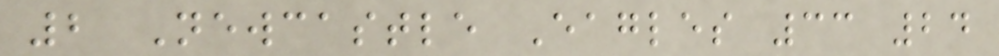2 Newcastle Eagles 33 24
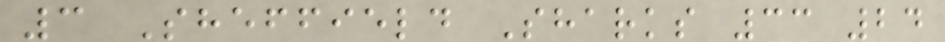3 Sheffield Sharks 33 24
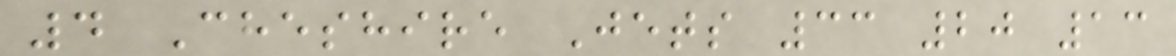4 Cheshire Jets 33 20 13
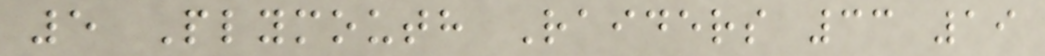5 Plymouth Raiders 33 19
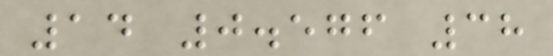14 0.576 38
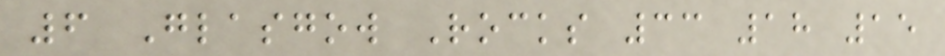6 Glasgow Rocks 33 18 15
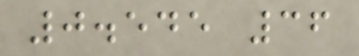0.545 36
